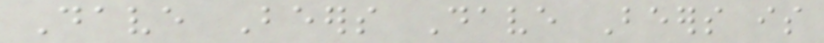Dave Beers Dave Beers is
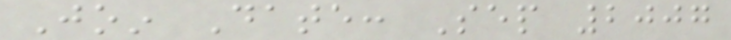Join Date: Sep 2007
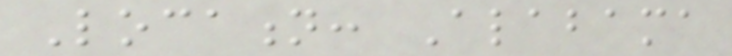Location: Alabama
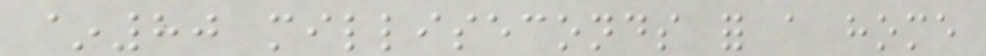~80 milliseconds for a home
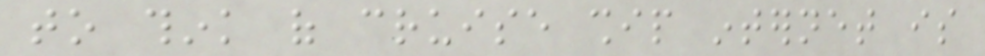to think of cruise ship internet is
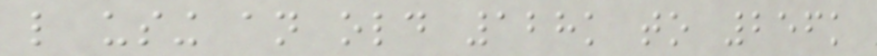like using an old 128k to 256k
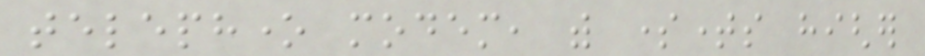telephone modem, with sometimes higher
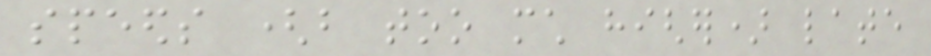speeds (but too much higher) late
